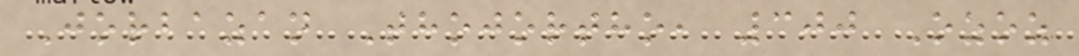Jorbazan Thojortho, 300 Ozoz
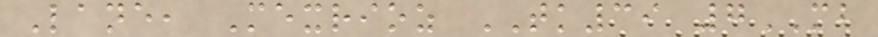Lane, Mexrioz TK39 7MB
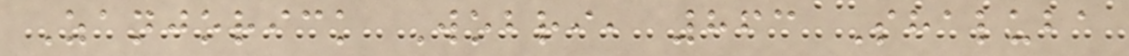Zanjorick Wobri, 863 Shaluba
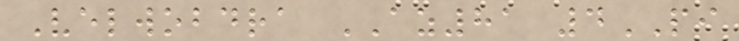Velwobdra AZ81 4PI
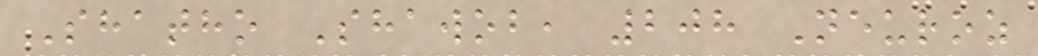Shatho Shawob, 208 Neuroz
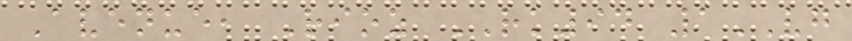Avenue, Rioz RK94 1VG
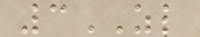3ZL
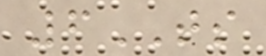6TS
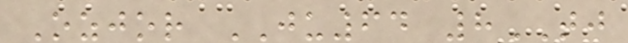Ozjor JU64 8TJ
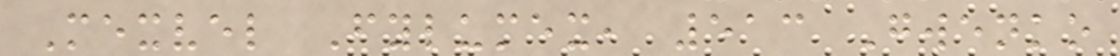Mexvel Fylumex, 513 Gwenko
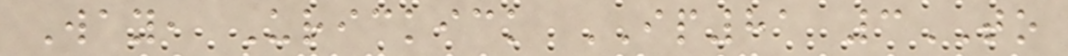Way, Urickick IP81 3TO
